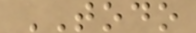TODO
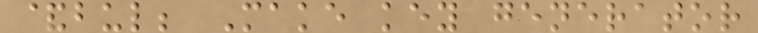&bul; Make key generator
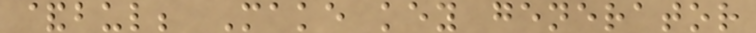&bul; Make key generator
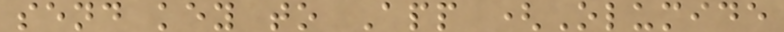send key to App (Olumide
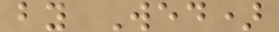by Wed)
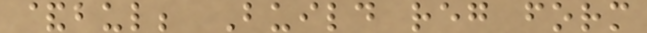&bul; Build reg form
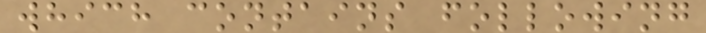which contains following
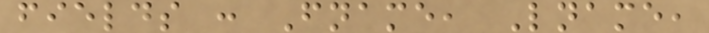fields : Fname, Lname,
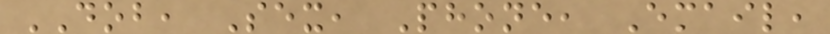DOB, Sex, Phone, Email,
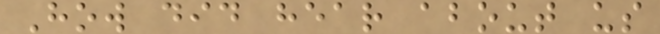How did hear about us
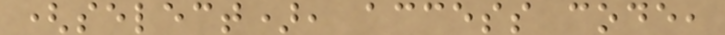(select), access code,
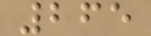265
